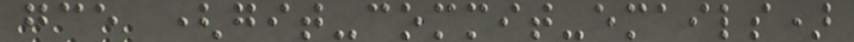gce (git-commit-emails)
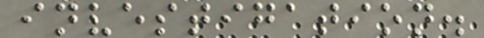investigation.
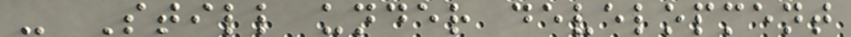- Still under development
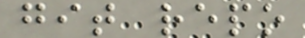git repo
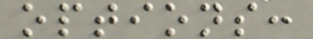options:
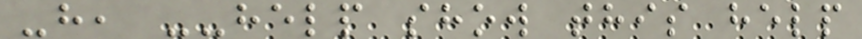-h, --help show this help
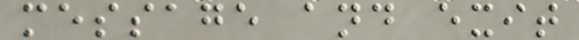message and exit
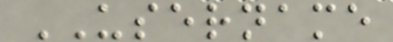USERNAME
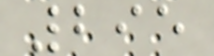295
